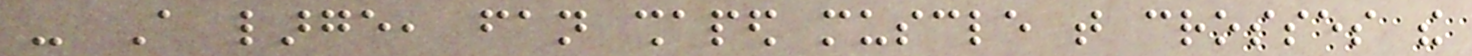- A large, fan shaped muscle that crosses the
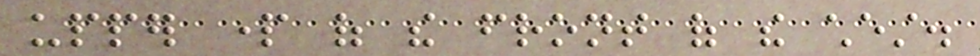upper part of the front of the chest.
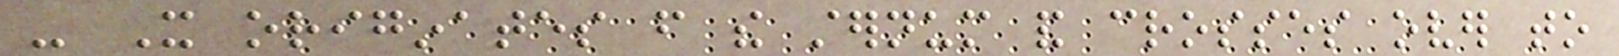- It originates from the sternum and crosses over to
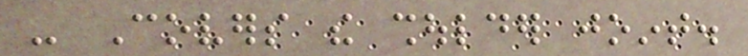- Covers the shoulder joint.
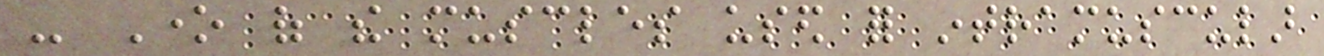- One of the muscles used for intramuscular
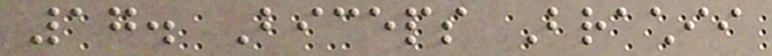17. Biceps Brachii
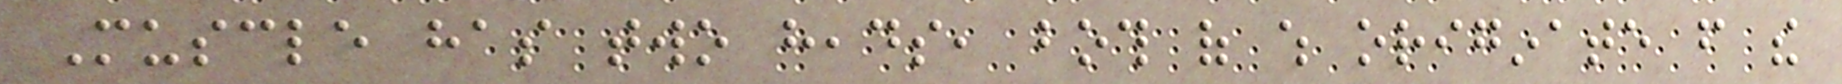Muscle has two heads, both of which originate from the
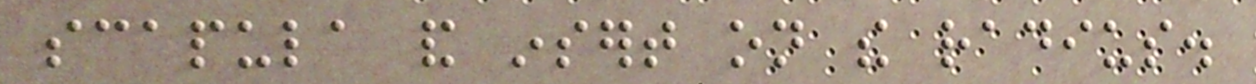scapula and insert on the radius.
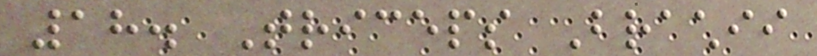18. Triceps Brachii
